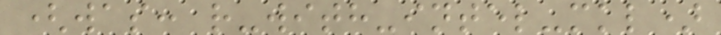(was: r-with-intel-mkl)
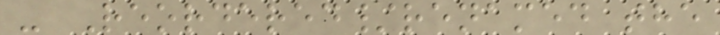- Reordered/renamed the
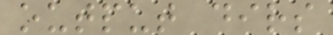output dirs
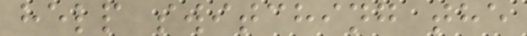help switching the
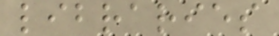libraries
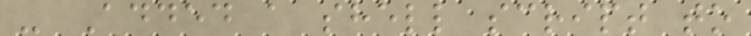- Added a shell script to
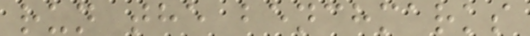run the benchmarks
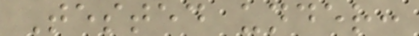Tested under:
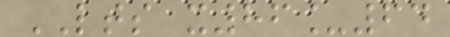LTS x86_64
